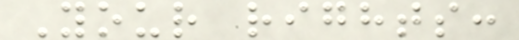Your rights:
